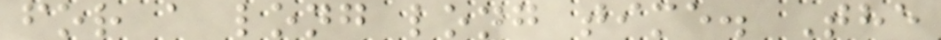for a long long time. The
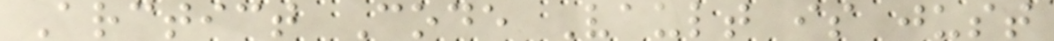Arctict Code Vault is just
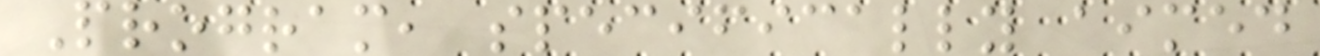Program, specifically aimed
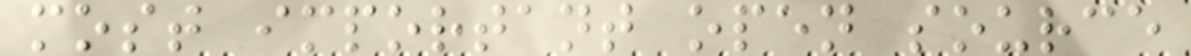most important open source
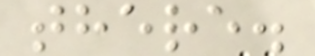there.
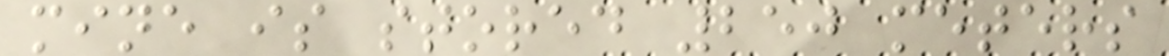mine is stored 250 meters
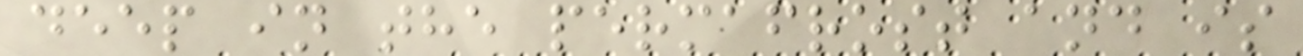deep in the permafrost and is
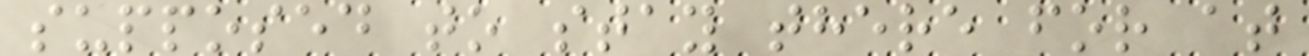supposed to stay there for at
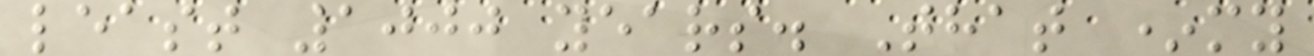least 1000 years. That *my
